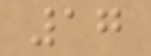17
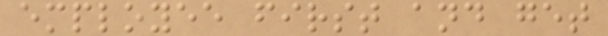employee first and get
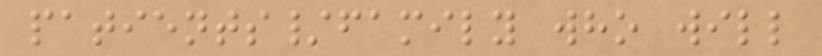patients/family who will
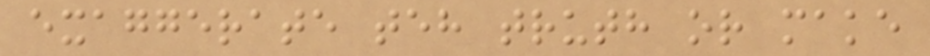exaggerate teh truth or make
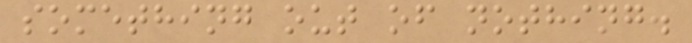something out of nothing.
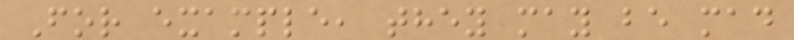For example, they may be mad
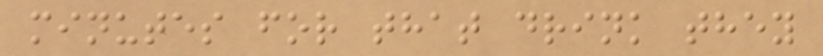minutes for that drink they
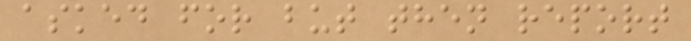asked for but then report
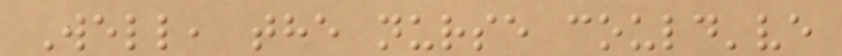Well, the nurse could've
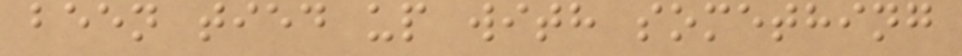been tied up with something
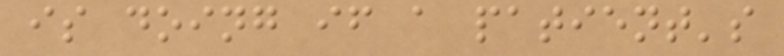is doing if a patient's
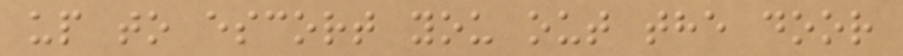up to escort you out the door
